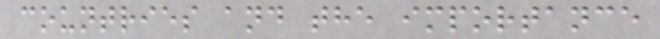countries and the importance
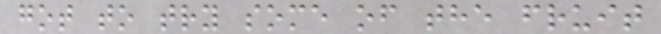got to try some of the fruit
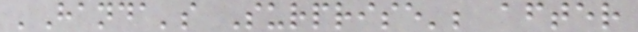'Handa's Surprise'; after
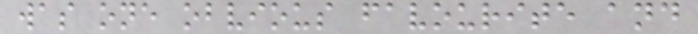was one obvious favourite and
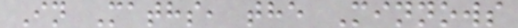In Maths, the Minnows
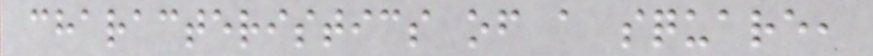characteristics of a square,
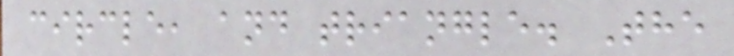circle, and triangle. The
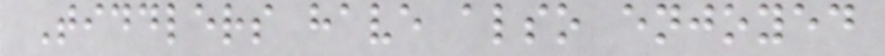Tiddlers have also enjoyed
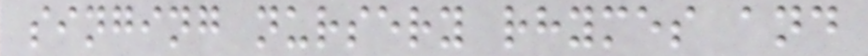singing nursery rhymes and
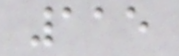115
